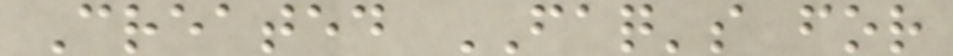Created FAQ's for
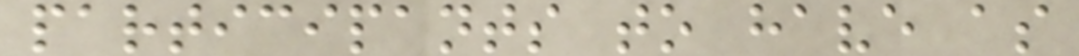participants to have as
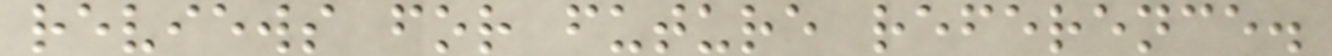reviews for future reference.
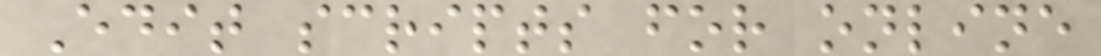Edit scripts for online
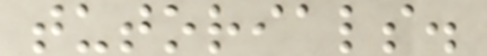tutorials.
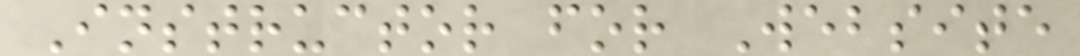Instructor for Website
